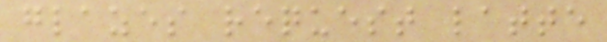glazes request latte
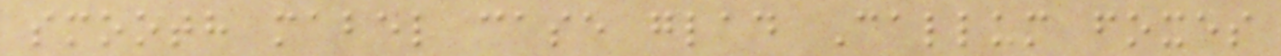smooth mabel case glad Callum foxes
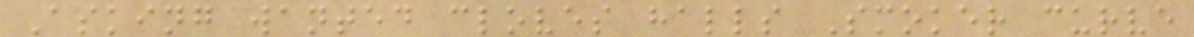Asking wanted cloves halls Smoker curve
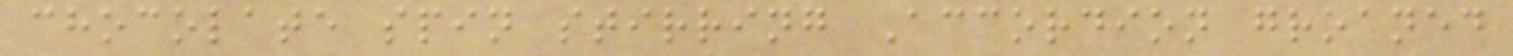chocolate spin stirring Accordion groaned
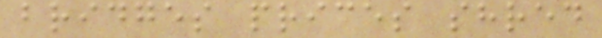bridges prices shred
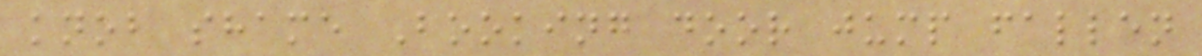knob shame Booking door jump fallen
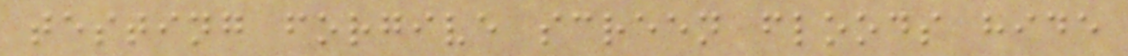testing forgive screen floods hide
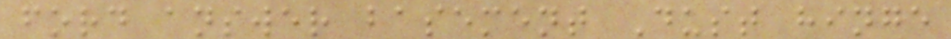ford answer basement Dust hinge
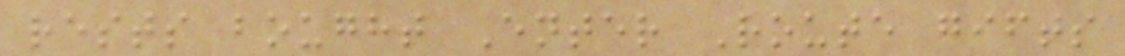rests bought Enter Route gifts
